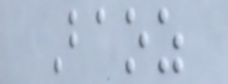Baoz
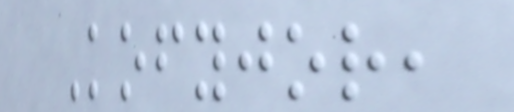Kofyjor,
